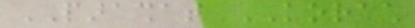PARASHAT KORACH
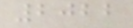2022
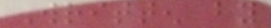Written by
